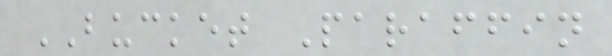BUCKET Paraffin
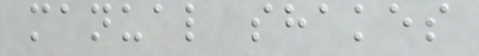manual shakes
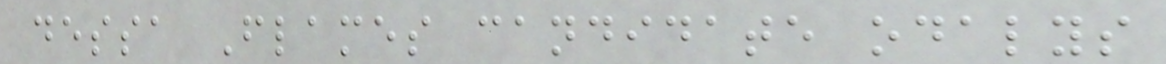dessa Flames candidate odalys
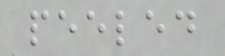peeled
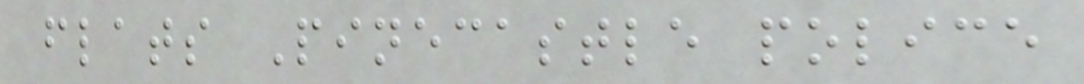flats Pinecastle police
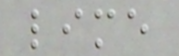lime
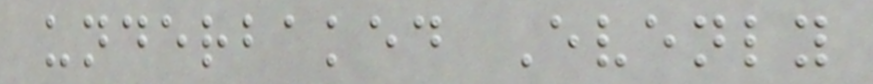underbaked Evenly
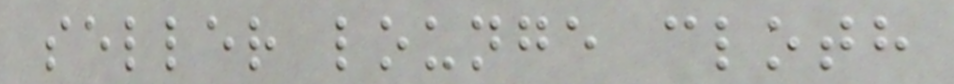seller lounge cloth
